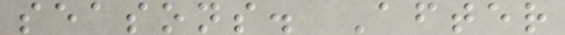seasons. After
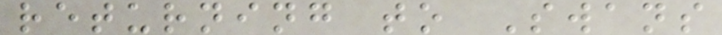returning to Swans
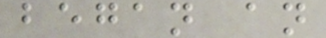began an
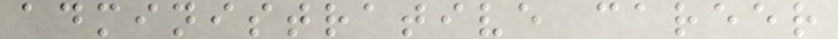administrative career
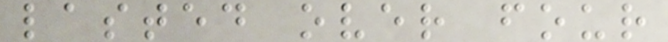lasted over four
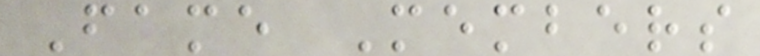Fame Members
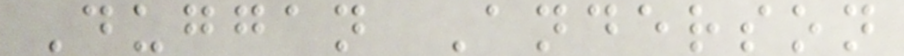Duggan Anderson
